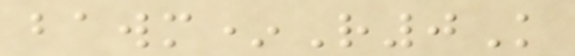bawm*R0K
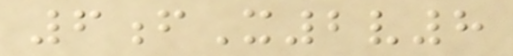6fX2v8
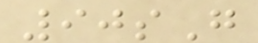90sG
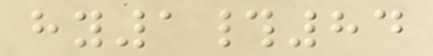hy1#84
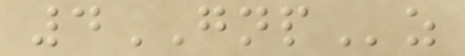4GNPz
